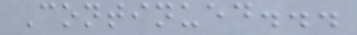Continued...
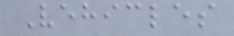Vehicles
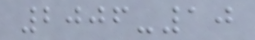2006-10
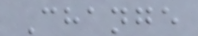Change
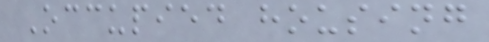Occupied housing
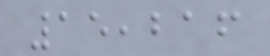15,216
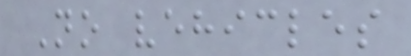No vehicles
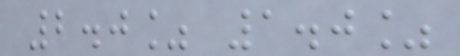2.0% 1.0%
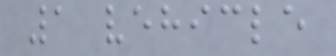1 vehicle
